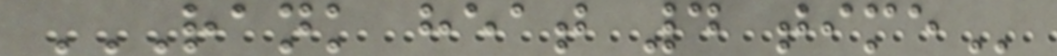RANK HEAT 4 TIME
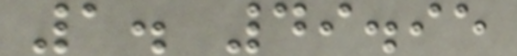1. 49.95
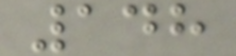148
